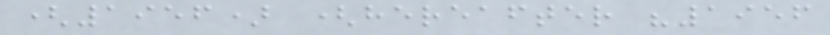(1956) (hereafter "1956
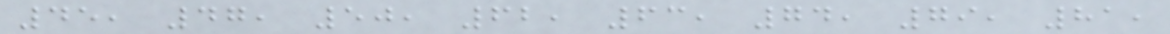45, 47, 50, 62, 63, 74, 79, 81,
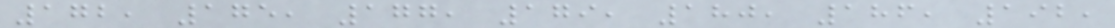172, 175, 177, 179, 180, 186, 192,
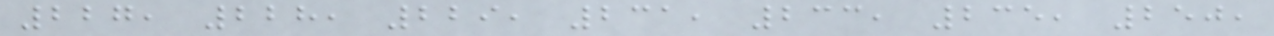227, 228, 229, 231, 233, 235, 250,
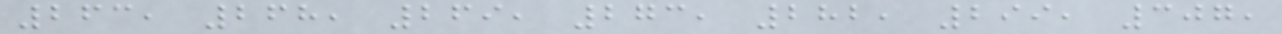263, 268, 269, 273, 282, 299, 307,
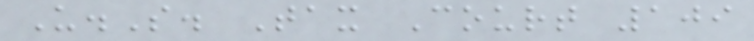U.S. Tax Court 109
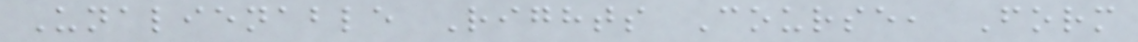Unalienable Rights Course, Form
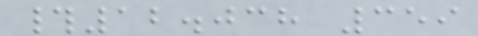#12.038 359
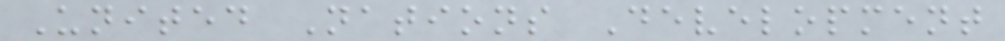United Nations Development
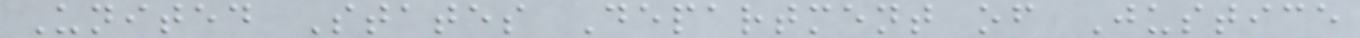United States Department of Justice
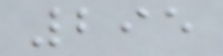295
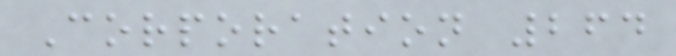Corporation 264
